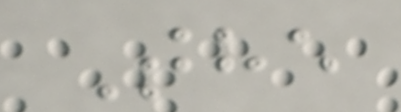The
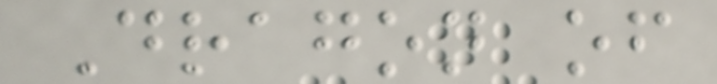Dragon of
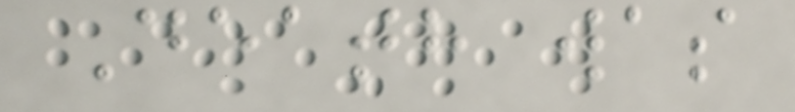Death was
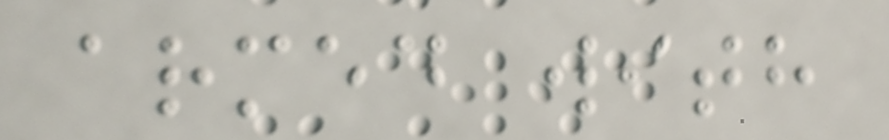armed with
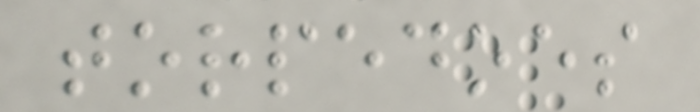torpedoes
